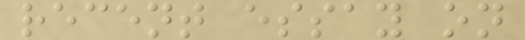recent essay on
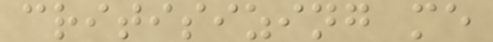critisizing me
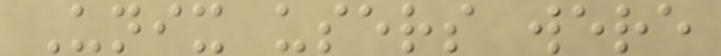Unix users were
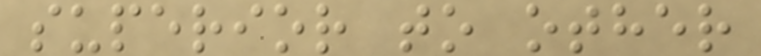superior to other
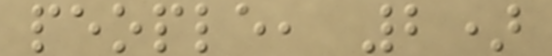people, 2)
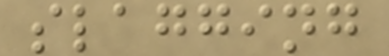slagging
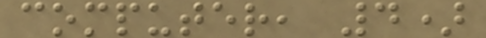computer, 4)
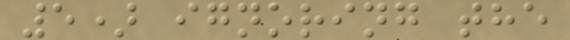5) ignoring the
